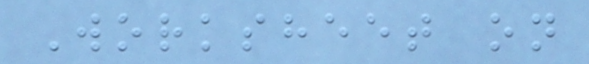Worksheet on
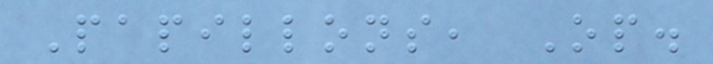Papillons, Op.
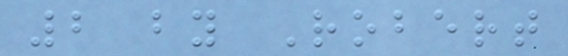2 by Robert
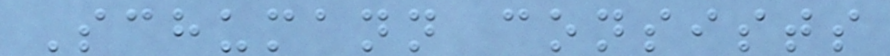Schumann consists
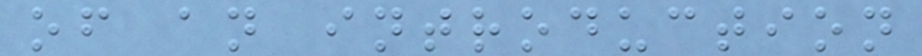of an introduction
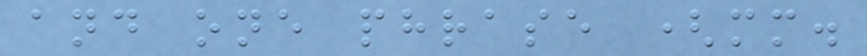and one phrase (mm.
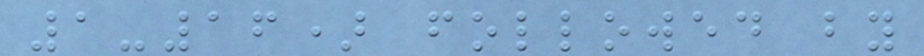1-16) followed by
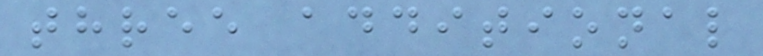three additional
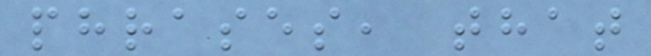phrases, that
